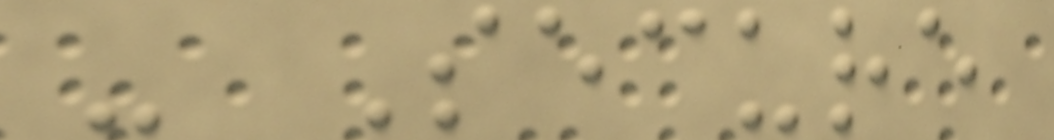- Secure
